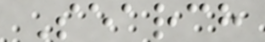Search
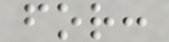for:
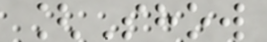[Show
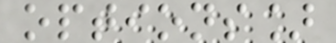options]
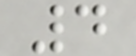4
